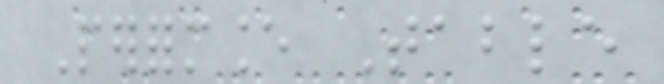Performance Table
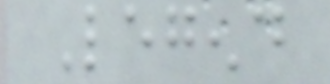Legend
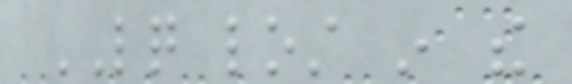LQ lost in the
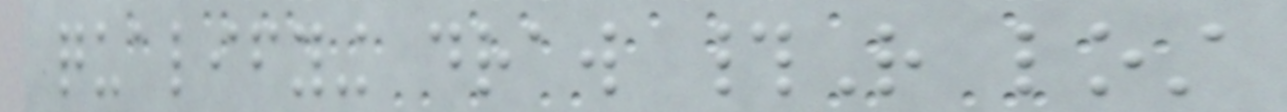qualifying draw #R lost
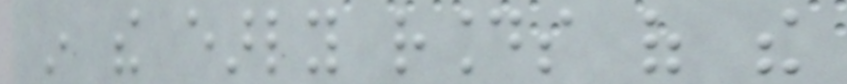in the early rounds of the
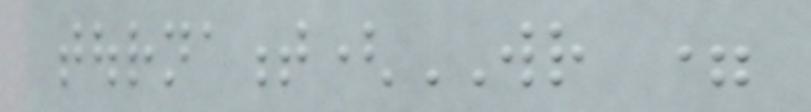tournament(WR =
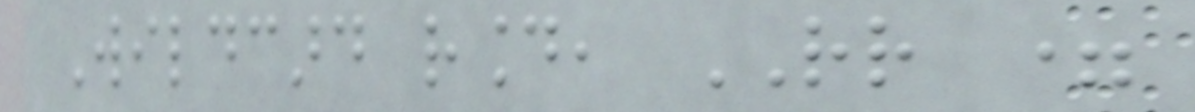Wildcard round, RR =
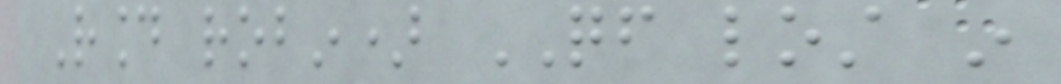Round robin) QF lost in
